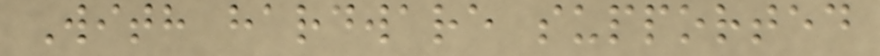With hardware supported
